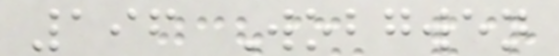196 Wobgwen
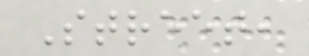Street,
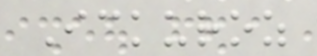Ickuroz
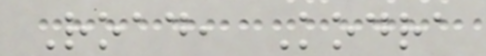Road, Kodra
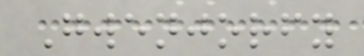Gwenjorfy
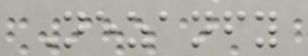Nezanfy
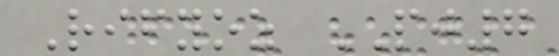Rifyoz PJ7
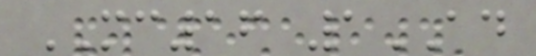MC16 1AD
